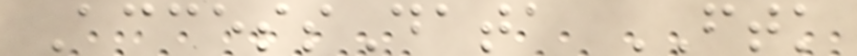AccessData FTK
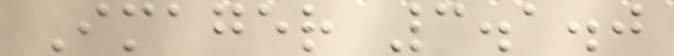Imager 3.1.0
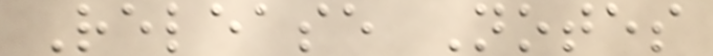Release Notes
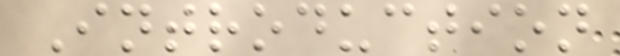Introduction
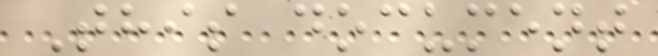This document
